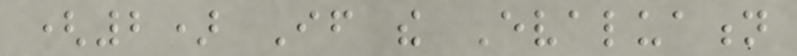(2) If the Evaluation
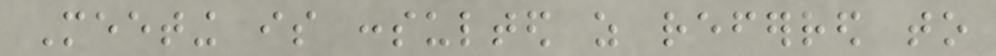Meeting is consulted as referred to
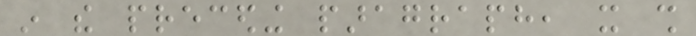in the preceding paragraph, it shall
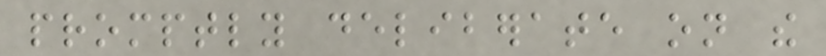promptly deliberate on the
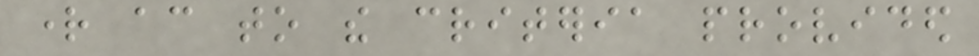right according to the criteria provided
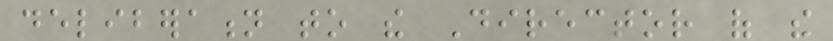deliberation to the Director of the
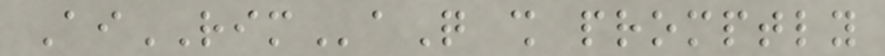AiRIMaQ shall promptly
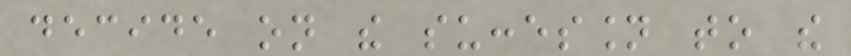decide on the succession to the
